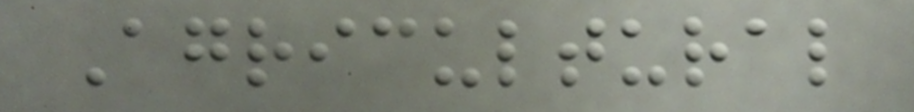Agricultural
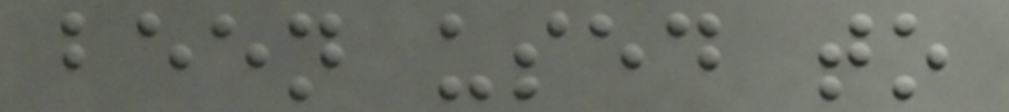been used to
